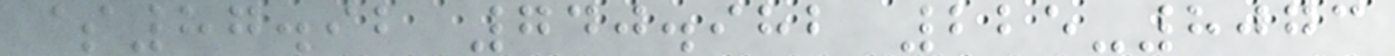$87.92 740.982 225-8073
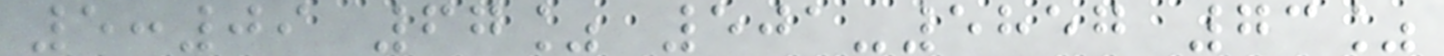5:09 67% 501-5857 73%
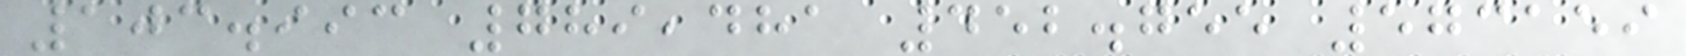103.993 789,481 452.755 573159
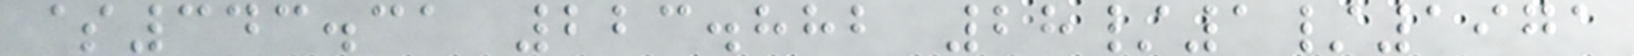$343.31 223.882 28/1/1971
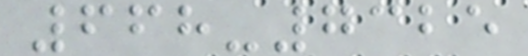668-7325
